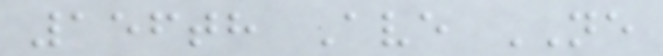156th Ave NE
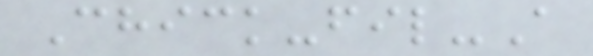Chick-fil-A
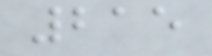215
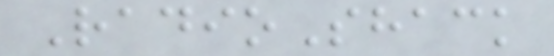RadioShack
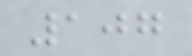107
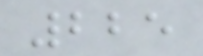225
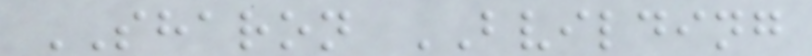SHARON BVILDING
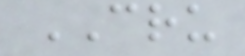CRU
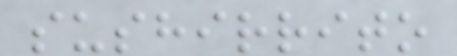sushirrito
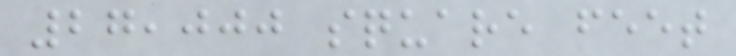27,000 square feet
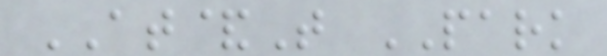AT&T PARK
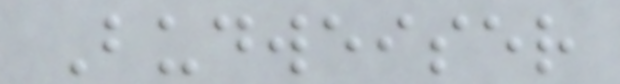Budweiser
